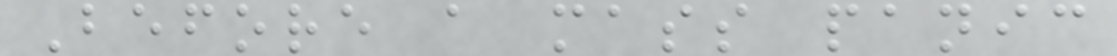Before a mass panic
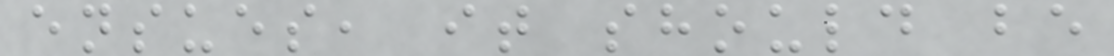ensues, it should be
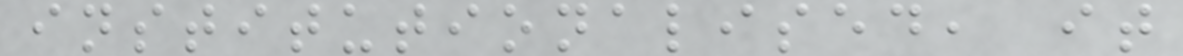institutionalised, it
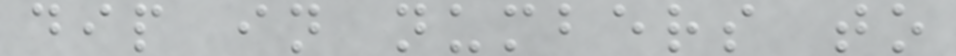dip in numbers to
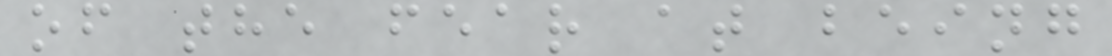of the fear at being
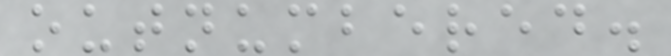outnumbered.
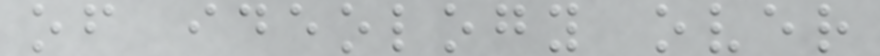of ideology over
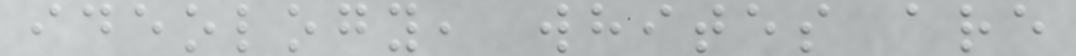ideology, whites are
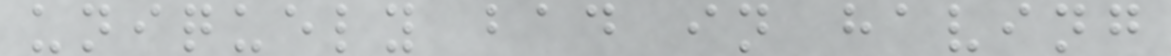uniquely bad in having
